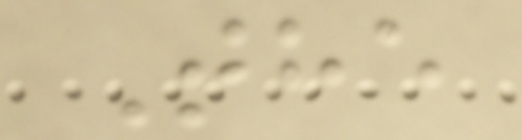The
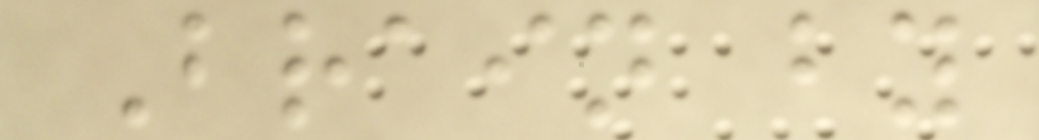Brain by
